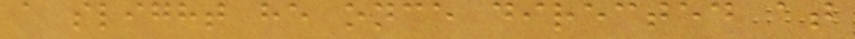a slight he once directed at
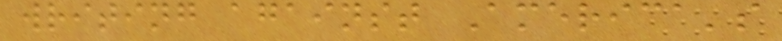writing against America's
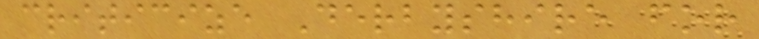criticize Derbyshire for
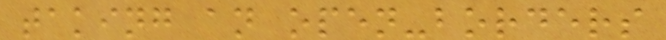taking an open-borders
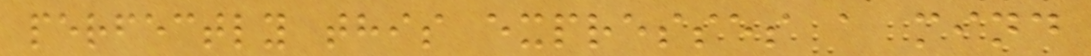perfectly this expresses a mind
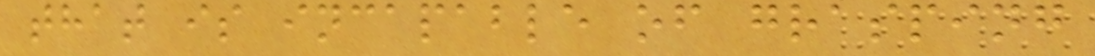that is incapable of grasping
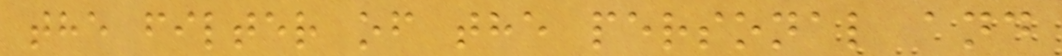the filter of the personal and
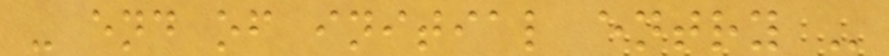- end of initial entry -
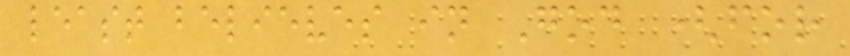least believes in God (for
